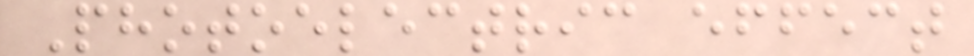Photoelectric effect
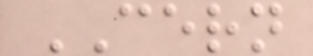CERN
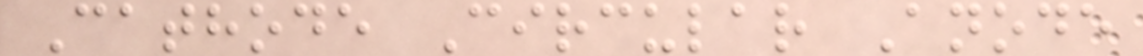Cathode Circular Anode
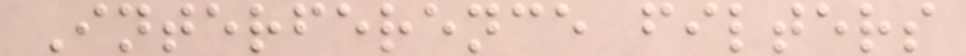Interference filters
